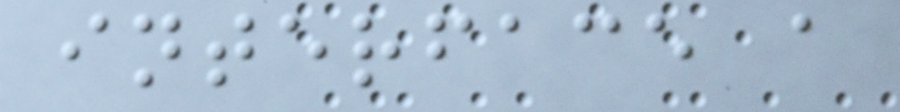interface a
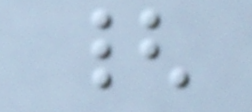{
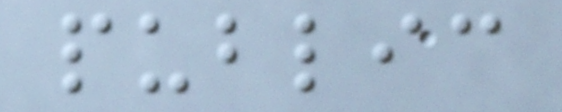public
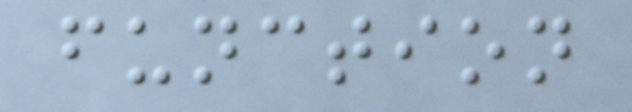function
